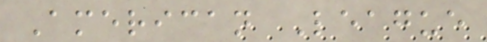American League
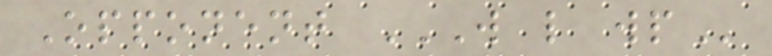Opponent W L WP
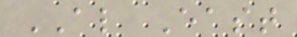AL East
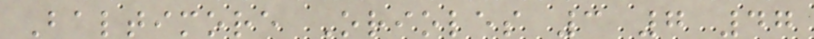Baltimore Orioles 3 7 47
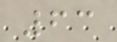63
